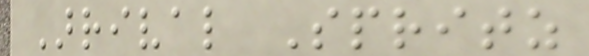Arrival Spritz
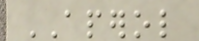APEROL
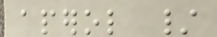aperol /
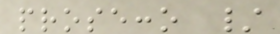prosecco /
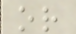or
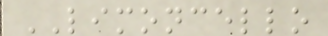LIMONCELLO
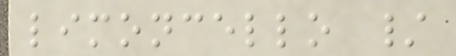limoncello /
